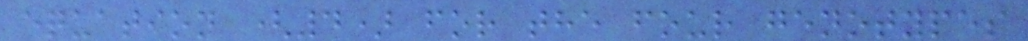equation (4) for the four genotypes
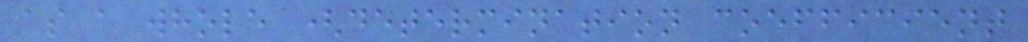as a whole (determination coefficient
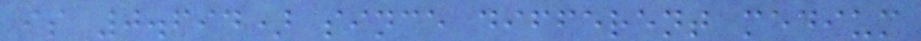is 0.694) since different medium
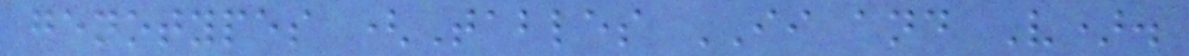genotypes (Tables II and V).
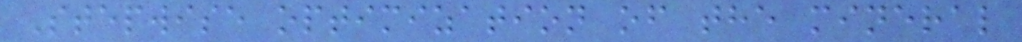Stepwise optimization of the mineral
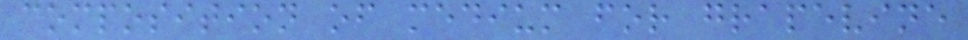composition of medium for grapevine
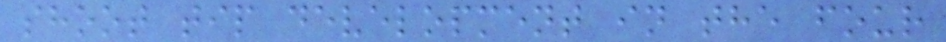shoot tip development in the four
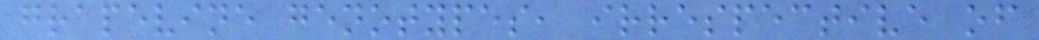grapevine genotypes, irrespective of
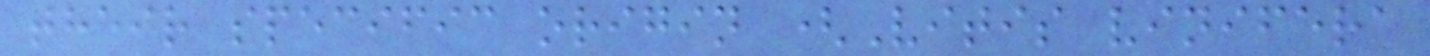their specific origin (Vitis vinifera
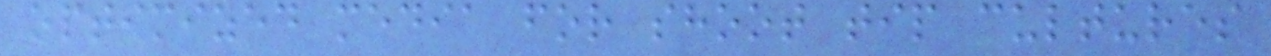optimized media for shoot tip cultures
